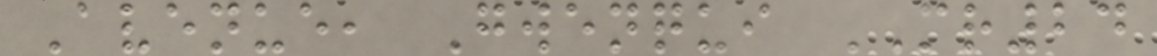Avenue, Gwenqui MR24
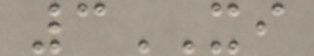3XI
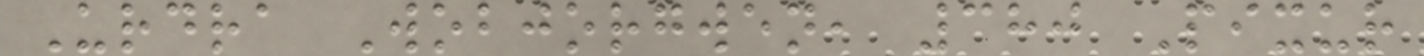Urdra Wobjorgwen, 380 Pixur
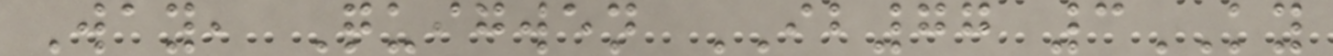Way, Quigwen IB77 3KY
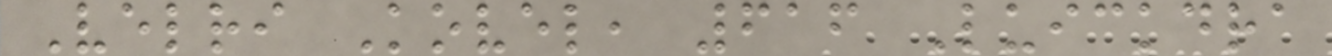Velri Kovel, 616 Luickdra
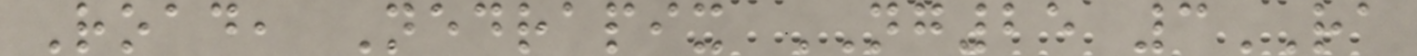Road, Nedrapix NG25 3RA
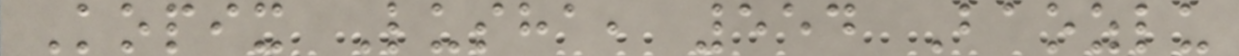Kopix Lusha, 554 Baozlu
